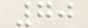70
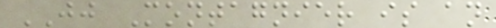JJ Montagnier is an
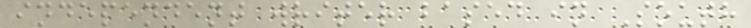independent writer based in South
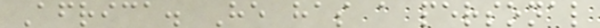Africa. He has a personal
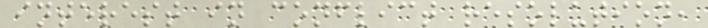interest in conflict resolution,
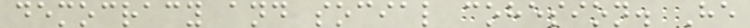democracy and social cohesion. He
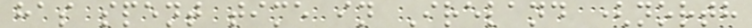has spent time in Ireland (north
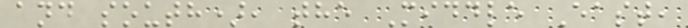and south), the Middle East,
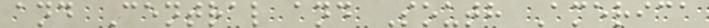and Central and South America
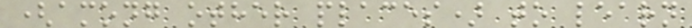(among other places) to learn
